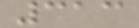313
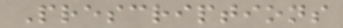Prescriptions
